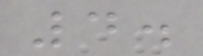4.
